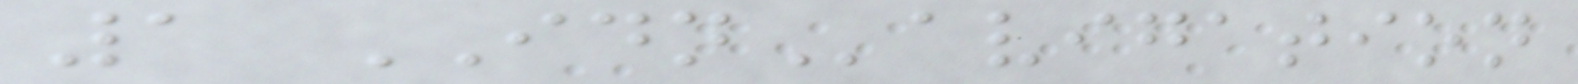1 IDNavigation
